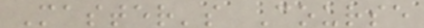Master's Course
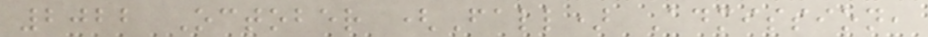2022 October (Fall) Admission,
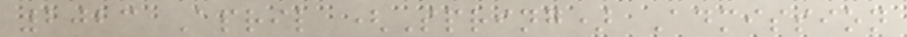2023 April (Spring) Admission
